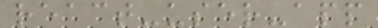react-user-app
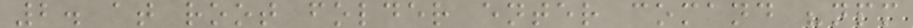2. at root folder enter comand "npm
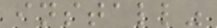install"
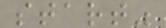start"
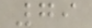79
